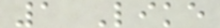1 Like
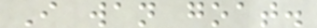I wan goat.
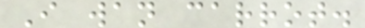I wan carrot.
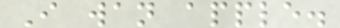I wan apple.
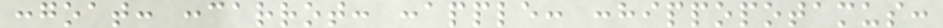:goat: :carrot: :apple: :hippopotamus:
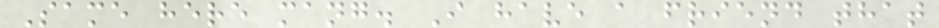Same here mang. I have a friend that
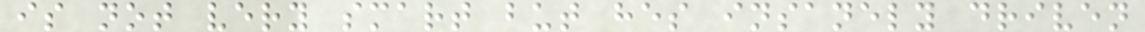is not very smart but hes insanely driven
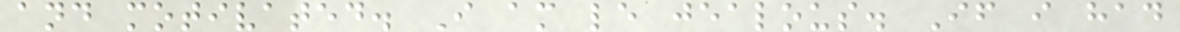and motivated. I am le jealous. If i had
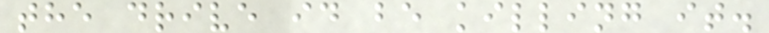the drive id be killing it.
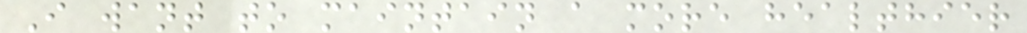I want to maintain a more healthier
